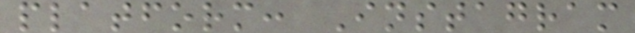platform: Instagram
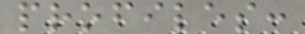profiles:
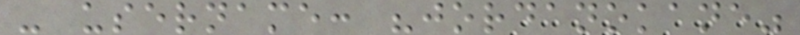- username: "jordanokane"
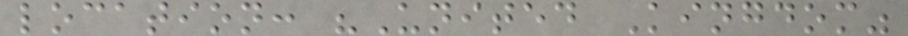location: "United Kingdom"
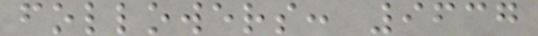followers: 9637
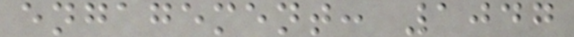engagement: 1047
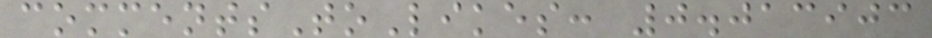commentsToLikes: 0.013903
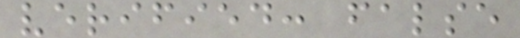verified: false
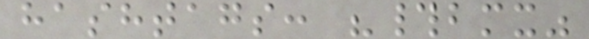hashtags: "#bmx"
